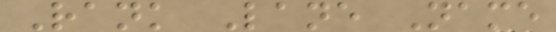Rank Lane Name
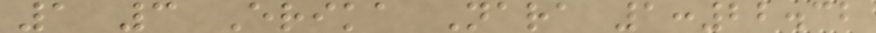1 3 Erika Nara 1:22.32
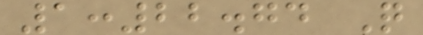1:22.74 Q
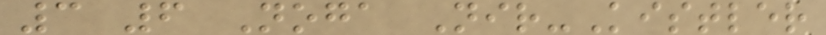3 6 Noga Nir-Kistler
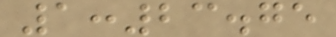1:23.75
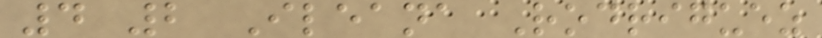4 2 Ileana Rodriguez
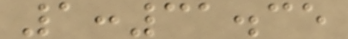1:31.35
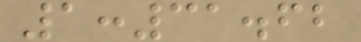1:31.62
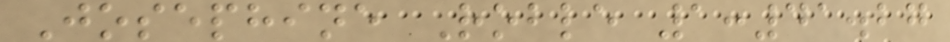Josephine Roble 1:41.27
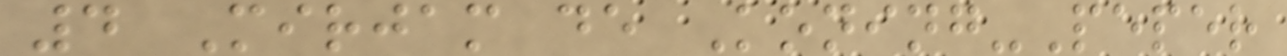4 Mirjam de Koning-Peper
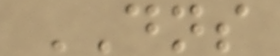DNS
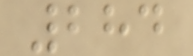284
